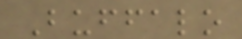Buffalo
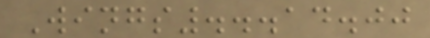Wings...14.00
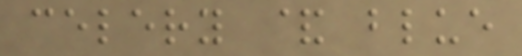celery & blue
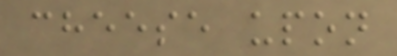cheese upon
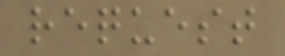request
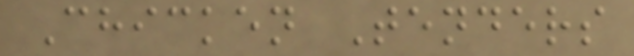Chicken Tenders
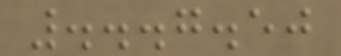...7.50
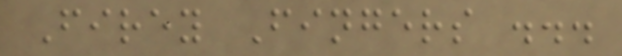Firey Fingers ...
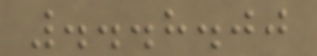...8.00
